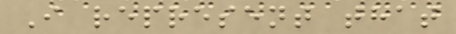I represent that
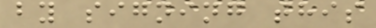by signing this
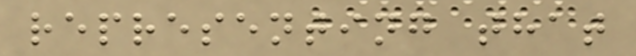representing that
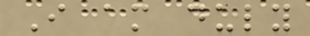I am duly
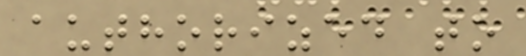authorized to
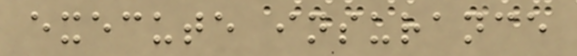execute insurance
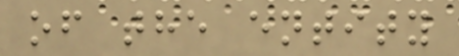of the entity
